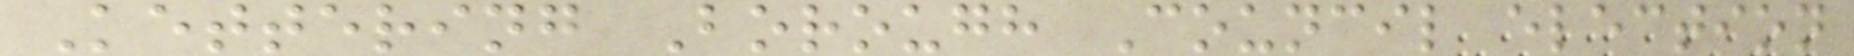Kettering Borough Council election
